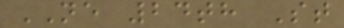NE 24th St
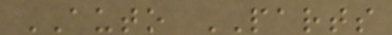AUTO PARTS
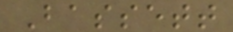Bassett
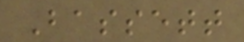Bassett
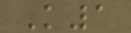K1
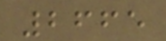2665
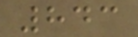843
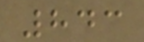843
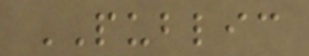PUBLIC
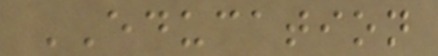EDUCATION
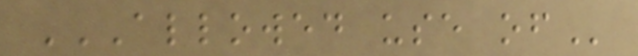ALLOWED USE OF
